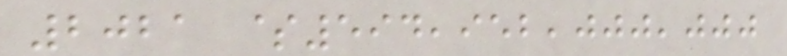2021 $594,952,000,000
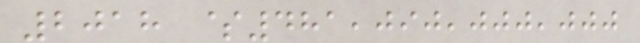2018 $481,090,000,000
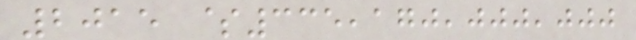2015 $335,170,000,000
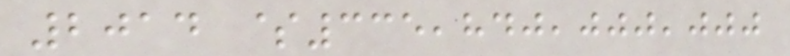2014 $335,840,000,000
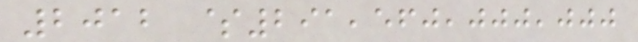2012 $291,560,000,000
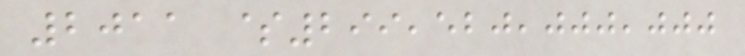2011 $299,520,000,000
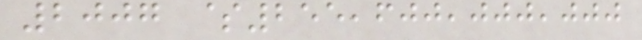2007 $255,600,000,000
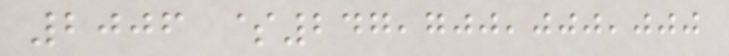2006 $247,700,000,000
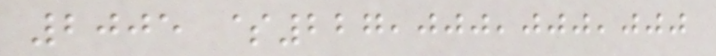2005 $227,000,000,000
